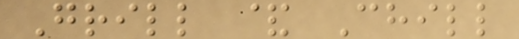Grill & Chill
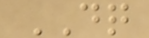DQ
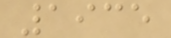1935
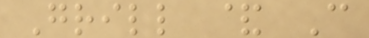Grill & C
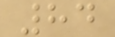84
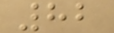82
